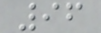96
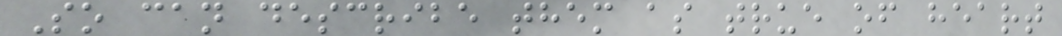So can describe them as true of heart
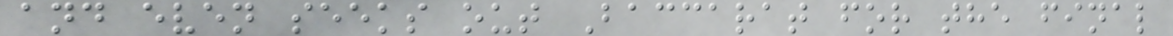and even seeks out Baccarat for the final
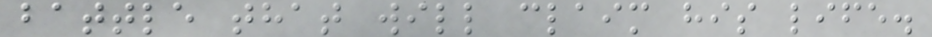battle that will claim his life.
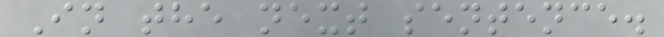In the next sentence.
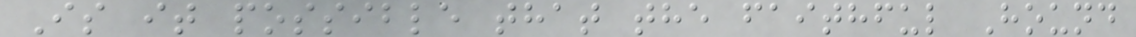Is it possible that the faithful Hound
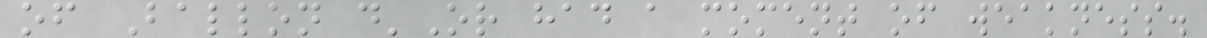of Ballon d'Or had a moment of weakness.
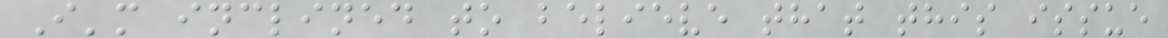I'm inclined to believe that this issue
